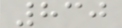830
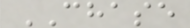CHASE
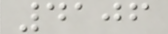4106
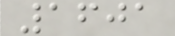1601
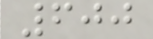600
